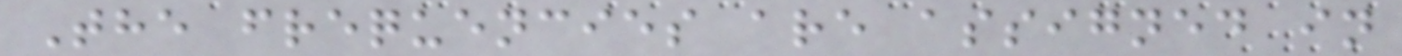The frequencies are assigned in
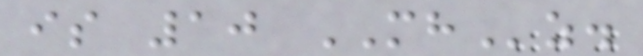is 10 MHz.
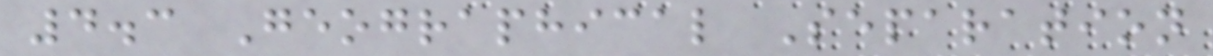4.3 Geographical Separation
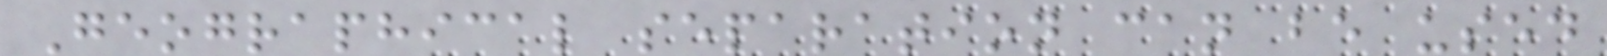Geographical separation can be used
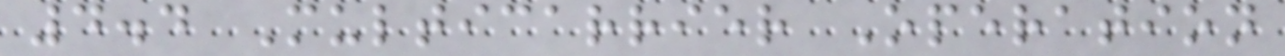4.4 Multicarrier Operation
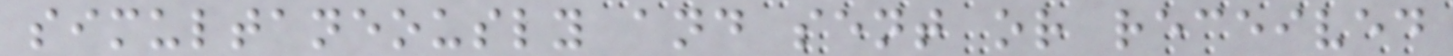simultaneously and sent or received
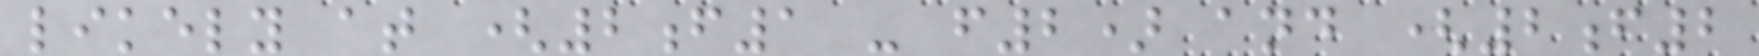likely at (2f1 - f2) and (2f2
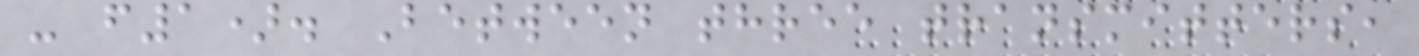- f1). Between three transmitters,
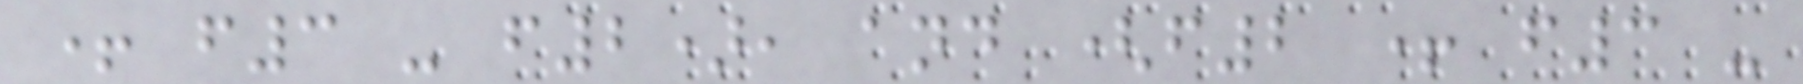+ f3 - f2), and (f2 + f3 -
